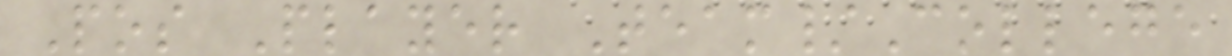Pos Player Team/College
